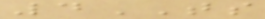4TS
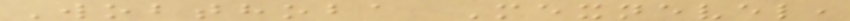Wobthoba Mexnevel,
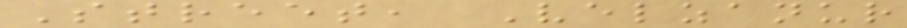Street, Velzanur
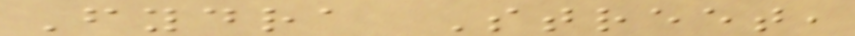Fydra Street,
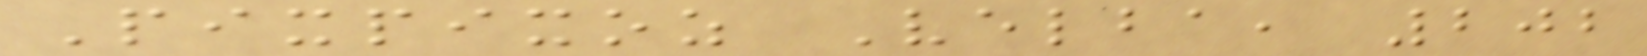Pixpixoz Velba, 202
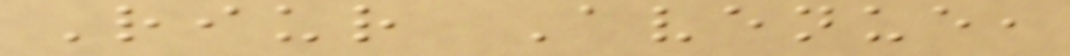Riur Avenue,
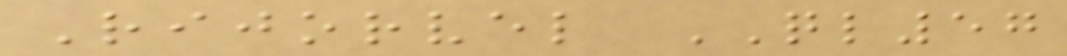Rijorvel QL57
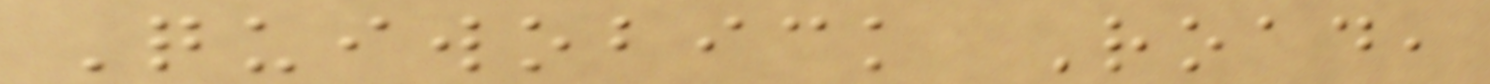Quiwobick Road,
